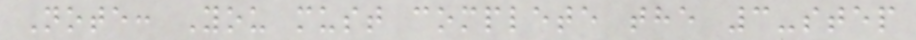Note: You must complete the 3-step
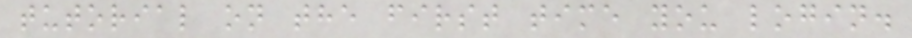tutorial on the first time you login.
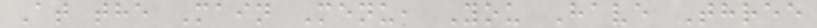At the Main Menu, You Have Three
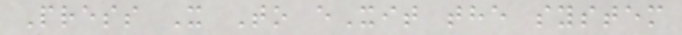Press X To eXit the system
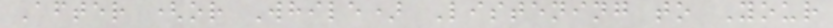After (or While) Listening to Your
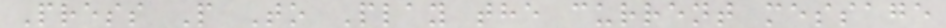Press P To Play the current message
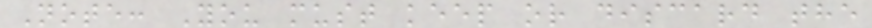Note: You must keep or discard the
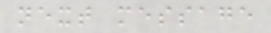next message
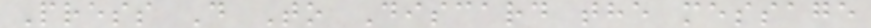Press D To Discard the message
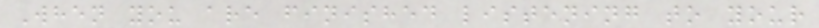When you are finished listening to your
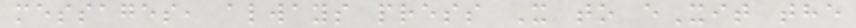messages, always press X to eXit the
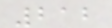212
